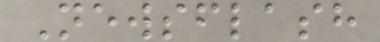Newsflash
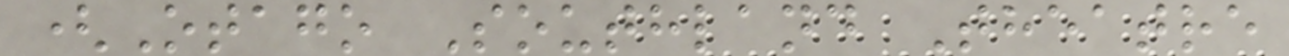(Otago Southland Theatre
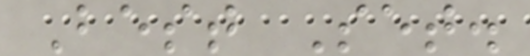Best Set.
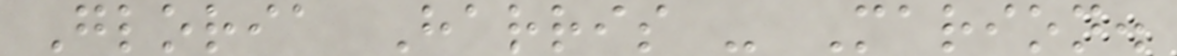Gloria Harris - Marion.
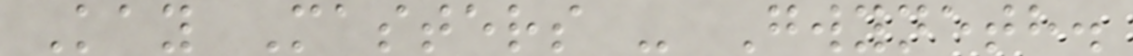Kay Masters - Gwyneth.
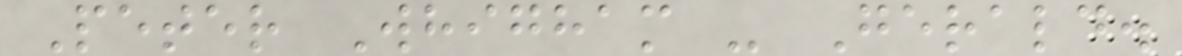Peter Whigham - Gerald.
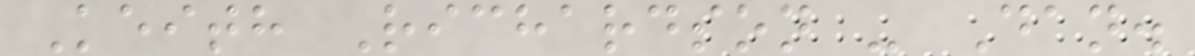Keith Richardson - Dan.
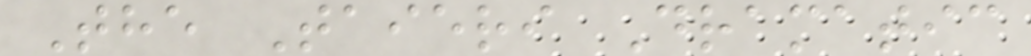The Taieri Dramatic
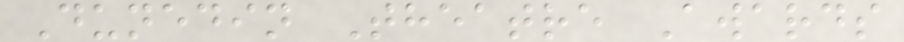Dunedin Theatre Awards
